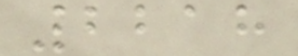2218
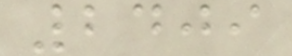2409
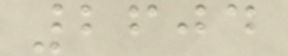2604
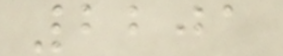2201
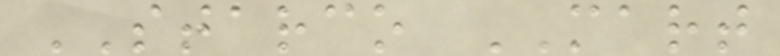STARCO MART
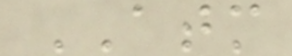ATM
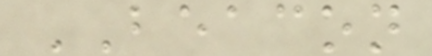BEACON
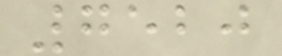7520
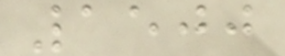1500
